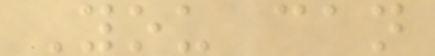You can
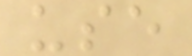use
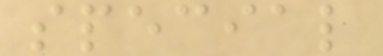special
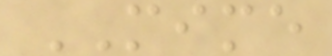MIME
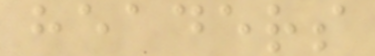headers
